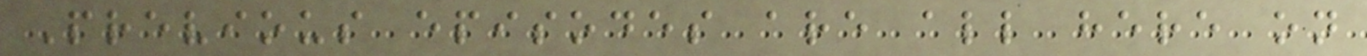Previous episodes are all here on
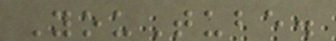YouTube.
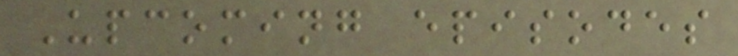Upcoming episodes
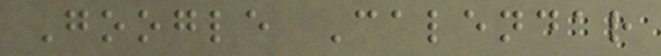Google Calendar
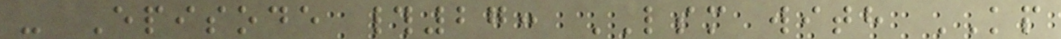- Episode #27: LSM with KP
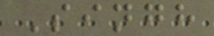Singh
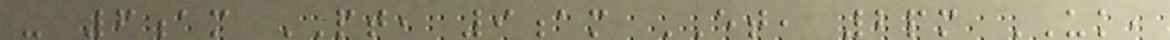- 6am PT, 9am ET, 2pm UK,
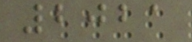2021
